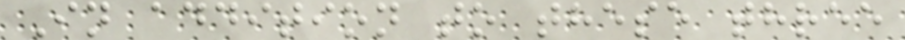In addition to these three
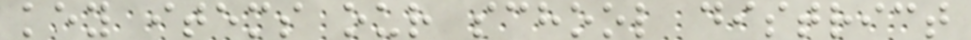key items our school district
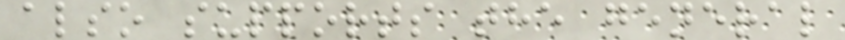also supports the general
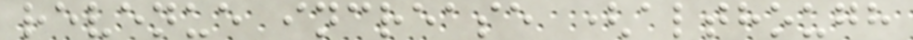revenue increase (although
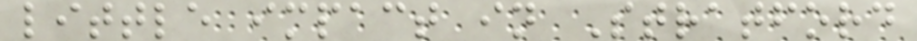little impact in Stratford
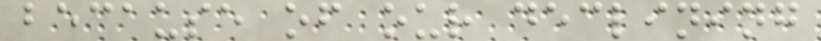because of our declining
